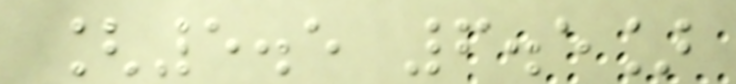[5.5 6.5]
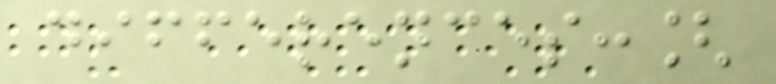differences:[
